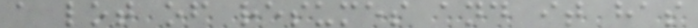a lot of resumes and it has
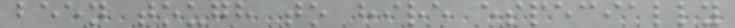been tough to hire especially
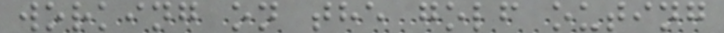working on the golf outing
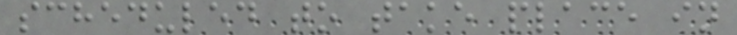scheduled to take place in
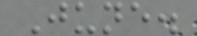June.
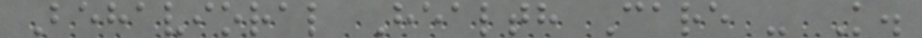Behavioral Health Care - K.
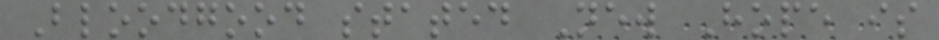Bloodgood stated New Hope is
